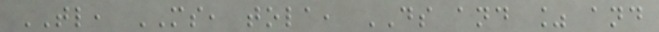TL, MS, tola, DS and % and
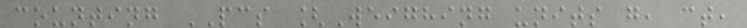counting PCS [Weighing units g, ct,
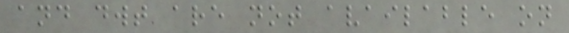and dwt are not available on
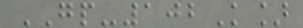GP-102K]
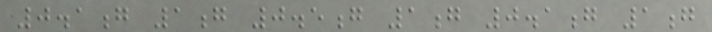0.1g 1g 0.5g 1g 0.1g 1g
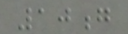10g
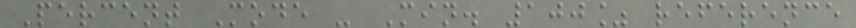Percent Mode - Min. 100% reference
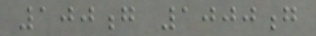100g 1000g
